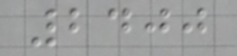2400
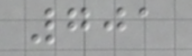701
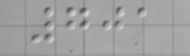701
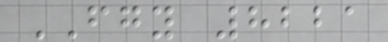FGY 8221
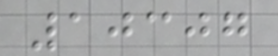10307
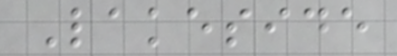Lakeside
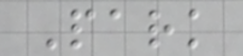Park
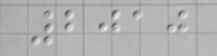2010
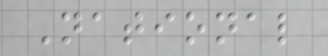National
